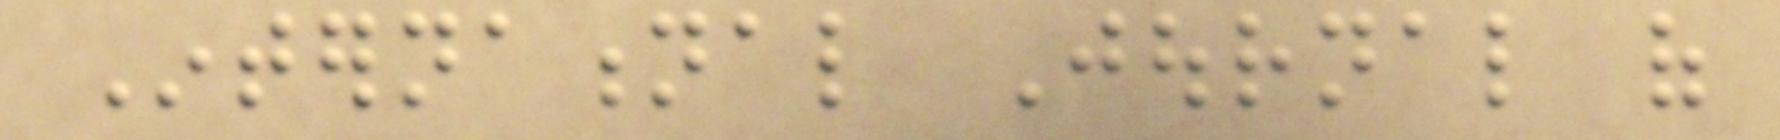International Journal of
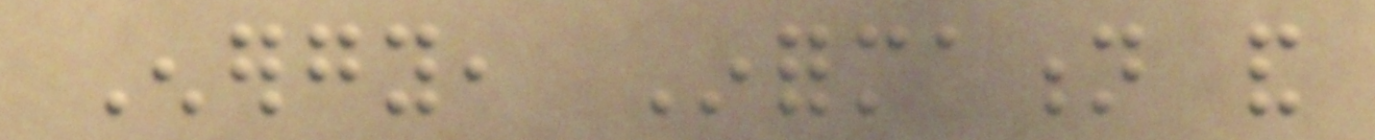Energy, Information and
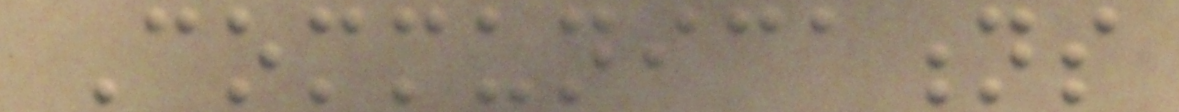Communications
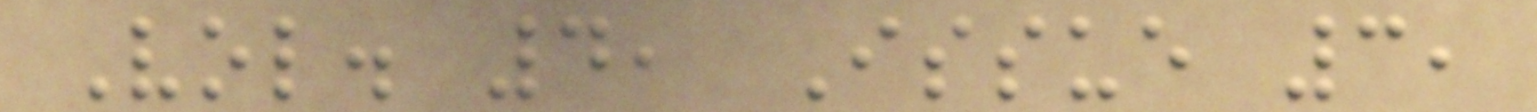Vol. 4, Issue 3,
